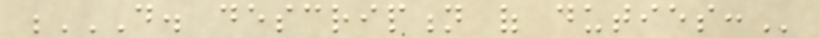D. DESCRIPTION OF DUTIES:
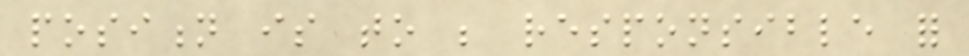position is to be responsible for
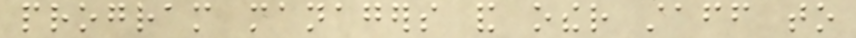program managers and other staff to
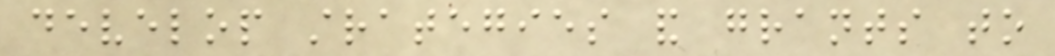develop strategies and grants to
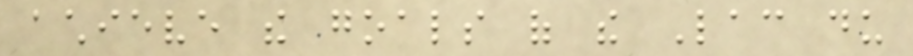achieve the goals of the Lac du
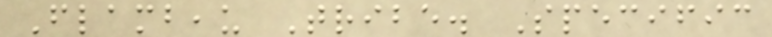Flambeau Tribe. Specific
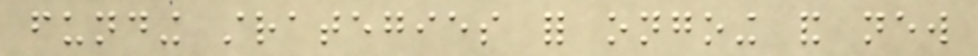funding strategies for ongoing and new
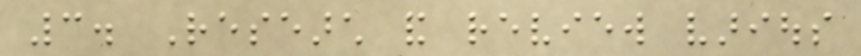3. Research and review various
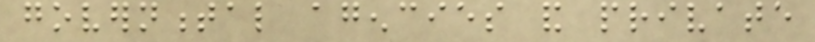governmental agencies and private
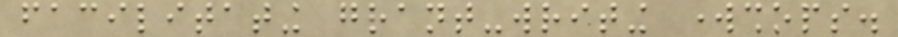facilitating grant-writing workshops.
